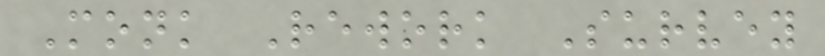Monk Rework Survey
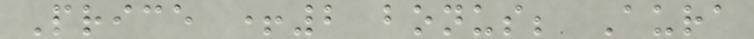Price +2 bonus; Aura
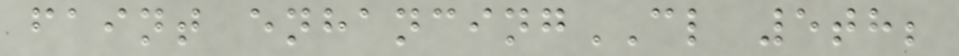faint enhancingCL 5th;
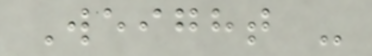Weight -
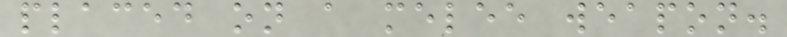placed on a melee weapon.
